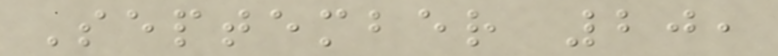September 20,
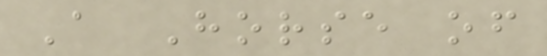A Horse of
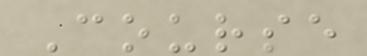Course
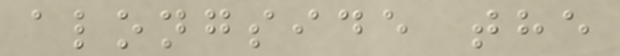alongside the
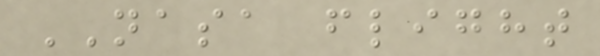NASA flight
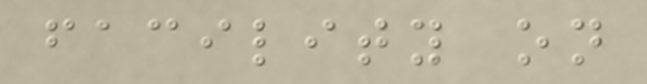facility on
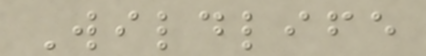Wildlife
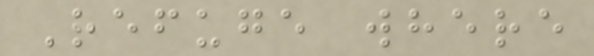Refuge where
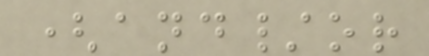(and/or
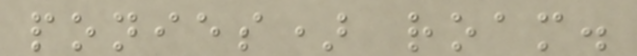ponies) roam.
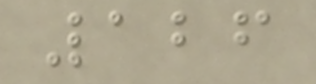126
